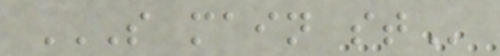S MAIN ST
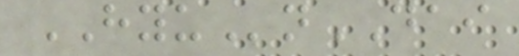HYUnDAI
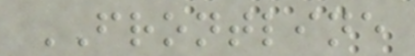FRONTLINE
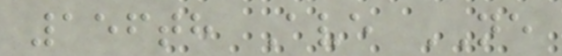156th Ave NE
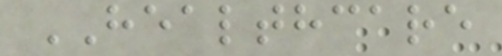HEALTHCARE
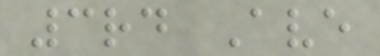3rd Ave
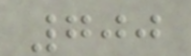700
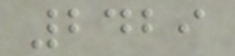2429
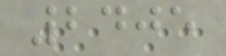2405
